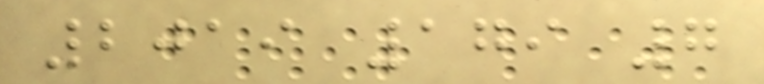2019 179 7
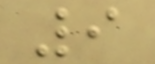9
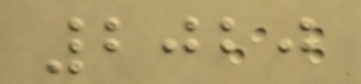2020
